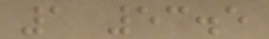1 53.5
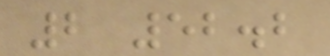2 52.2
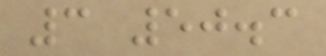3 50.3
